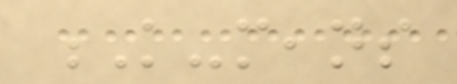K-means
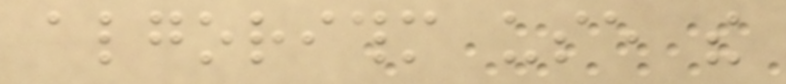algorithm use the
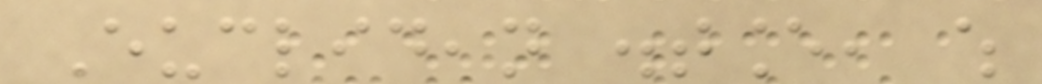Euclidean distance, which
